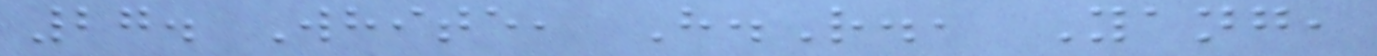27. White, H.R., Yang,
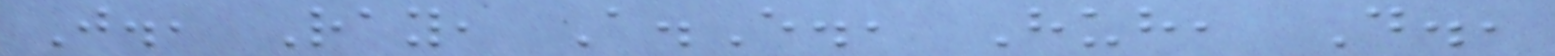J., Ray, A.E., Huh, D.,
